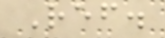Ref.
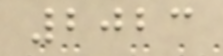2023
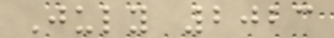July 2023
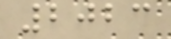2023
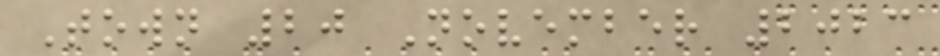Town 20 November 2023
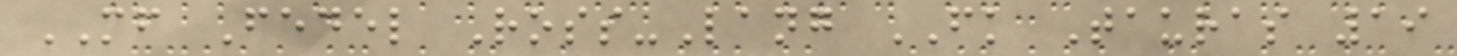MF Fedel Ross-Lang FK Tauras 19
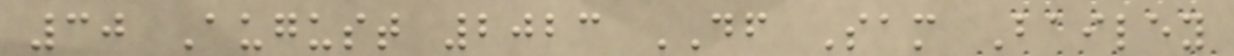30 August 2023 DF Sam Bailey
